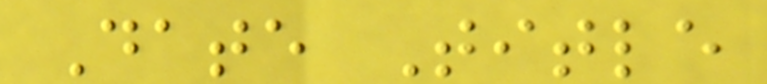Date Title
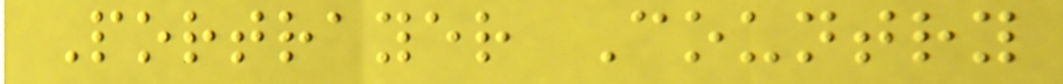Portrayer Country
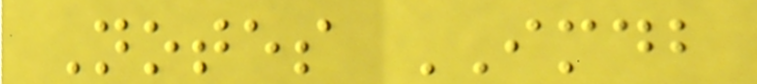Notes IMDB
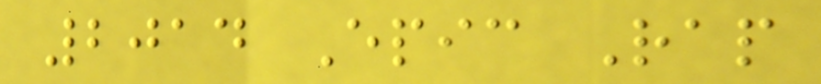2014 Epic Rap
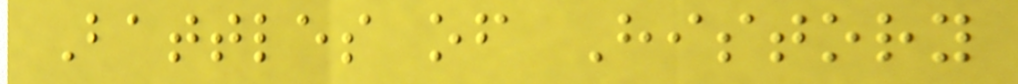Battles of History
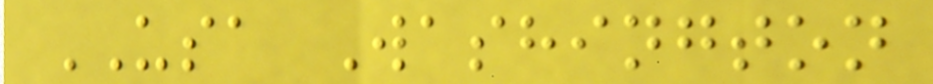USA Washington
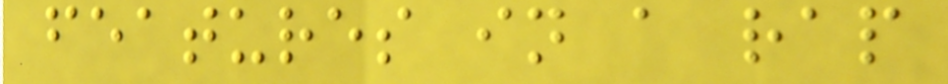features in a rap
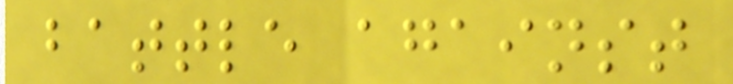battle against
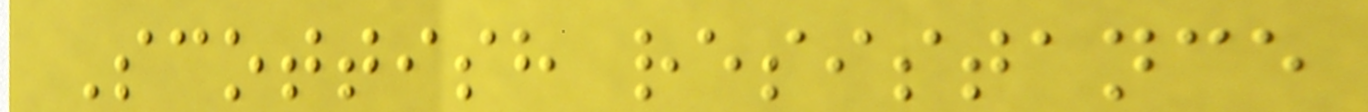Scottish resistance
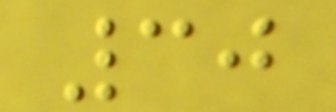30
